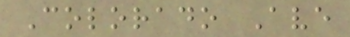Colorado Ave
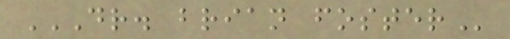DR. BRIAN FOSTER
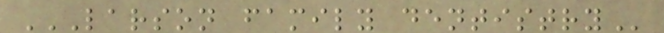LARSON FAMILY DENTISTRY
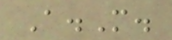A.M.
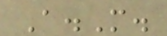A.M.
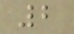2
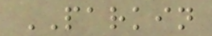PARKIN
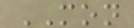MON
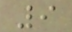9
